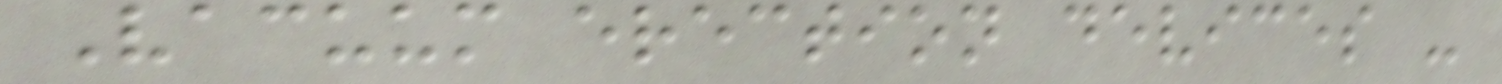Vacuum erection devices -
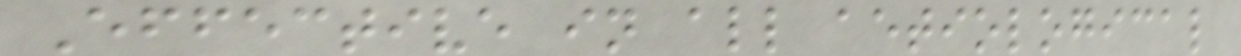Effective in all aetiological
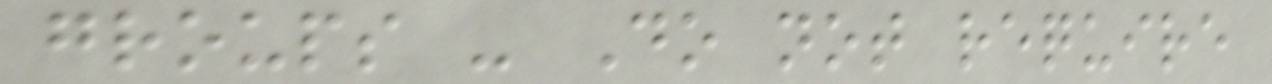groups - Do not require
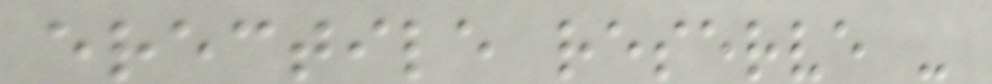erectile reserve -
